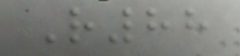R88
